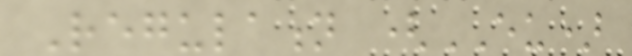Regulation (EU)
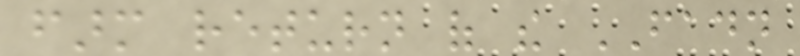farm return of the FADN
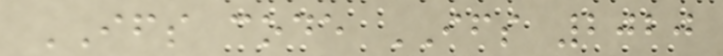IFS code IFS 2020
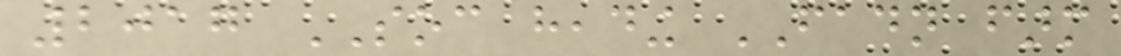2017 SOC heading FADN farm
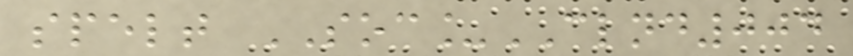spelt SOC_CLND004
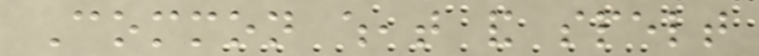Common wheat and spelt
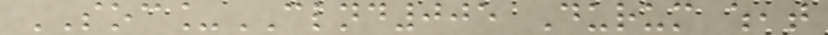SOC_CLND005 Durum wheat
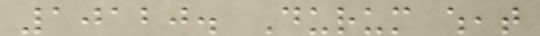10120. Durum wheat
